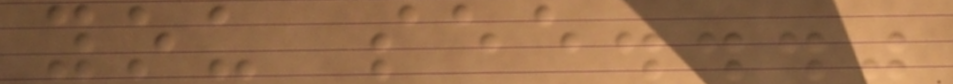you see..."
